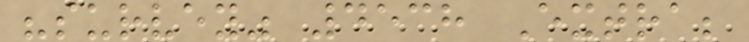"survey" 4538 Extra;
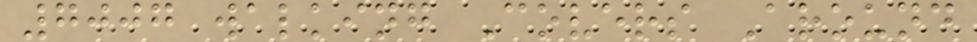7007 walking Covers Around
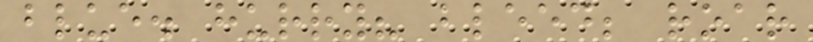blue. hurry? bleed; roar
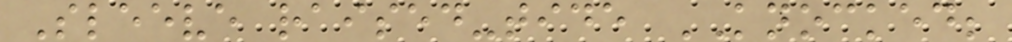Sleeve raised-tide KNOCKED;
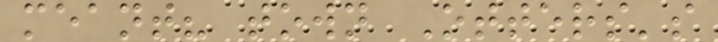meant? town Otters's
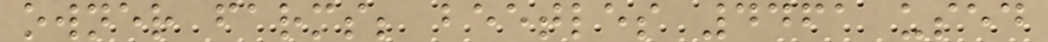owner farms; beetles 4461 used
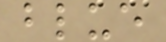blue
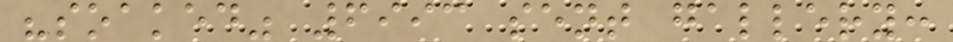"soaked" 6993 sent gallery:
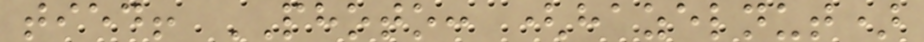tied! PHOTO: (hazelnut)
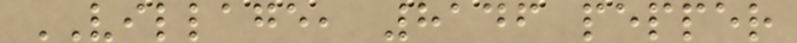VILLAGE, 8146 pepper
